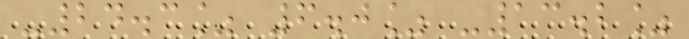-24.3% 6.0% -13.2%
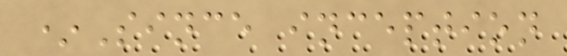*Since inception
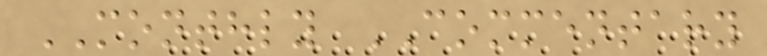MONTHLY COMMENTARY
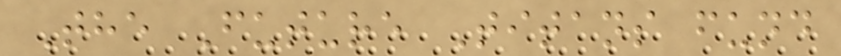The Future Titans fund
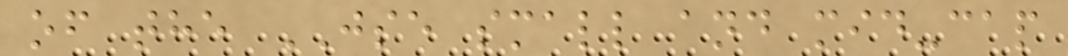of the JSE small and mid-cap
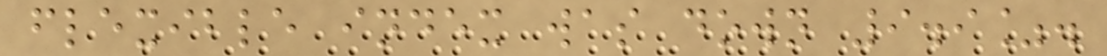flexible index was down 9.9%.
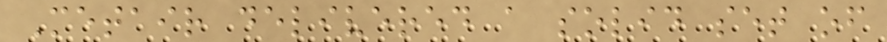Metair delivered a solid set of
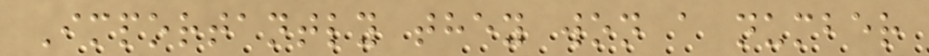Importantly they won a number
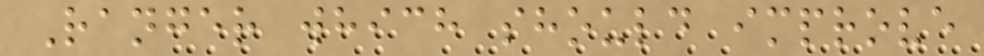Ranger which should improve
